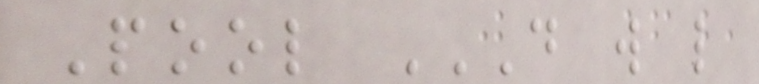Pool D W L
